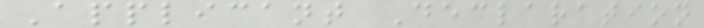Applicant Declaration
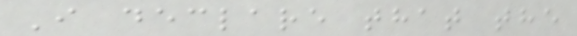I declare that the
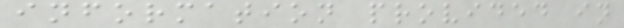information provided in
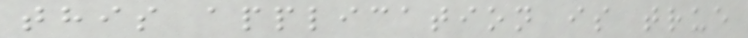this application is true
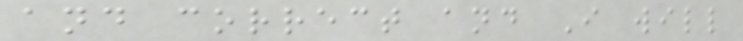and correct and I will
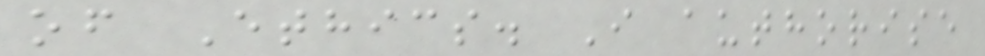of Ethics. I authorise
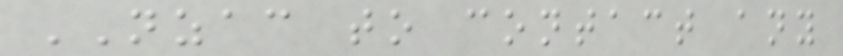NZAC to contact any
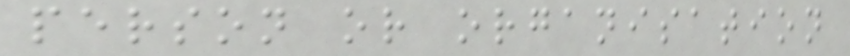person or organisation
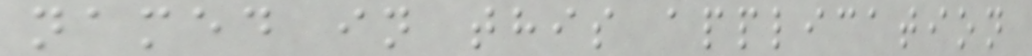named in this application
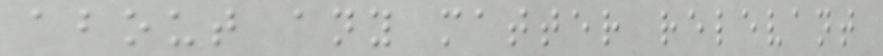about any matter relevant
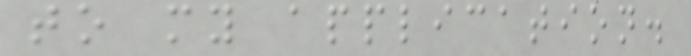to my application.
